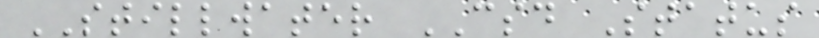STILLWATER CSD Status
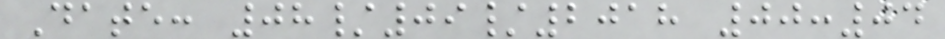Date: 08/09/2018 00:04
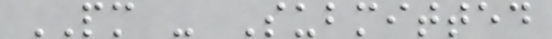PM - Submitted
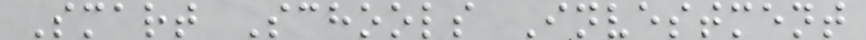Smart Schools Investment
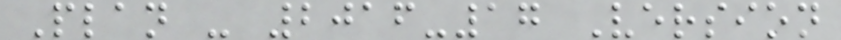Plan - 2016-17 Version
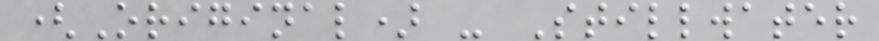(Original) - Stillwater
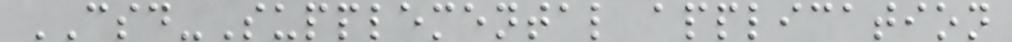CSD-Supplemental application
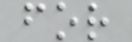for
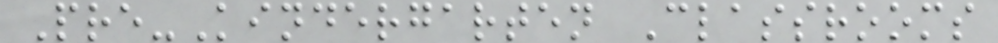Pre-Kindergarten Classrooms
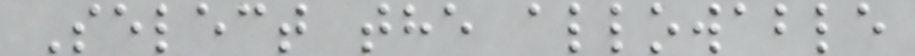Select the allowable
